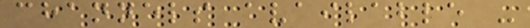channels available -
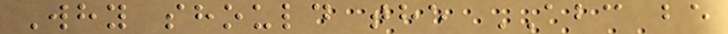Why should the ABC be
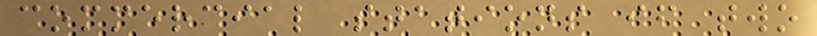commercial stations if two
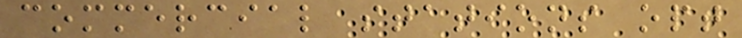commercial stations opt
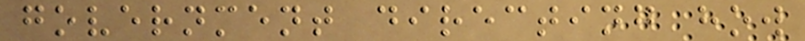government directing how
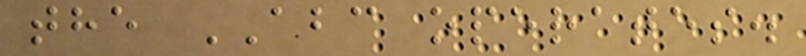the ABC operates.
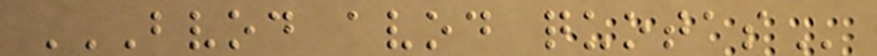BVOD AVOD QUOTAS
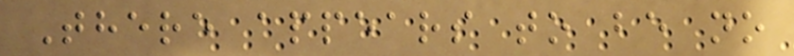There appears to be no
